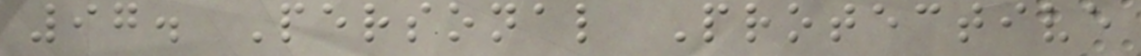97. Personal Protective
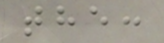the:
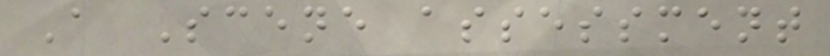A Scene assessment
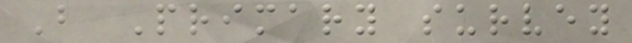B Primary survey
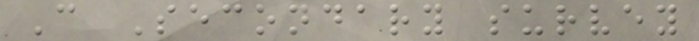C Secondary survey
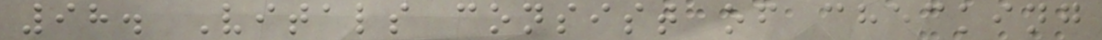98. Vitals consist of checking
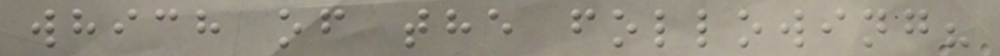which of the following?
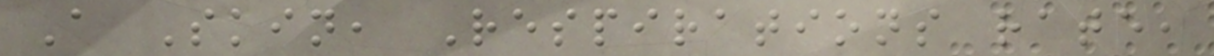A Skin, Respirations rate,
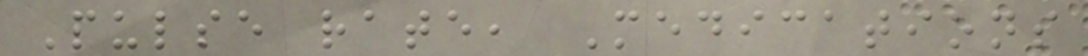Pulse rate, Medications
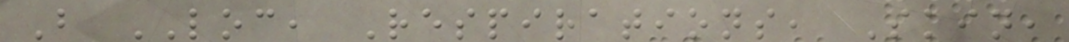B LOC, Respirations, Skin,
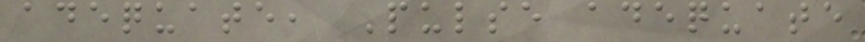adequate, Pulse adequate
